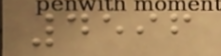4596
